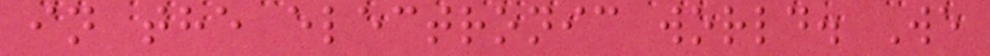in the electronic world. We
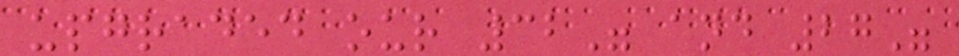upgraded our 32" and 27"
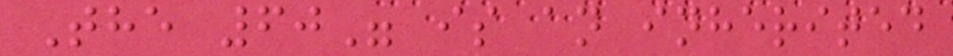The 60" is an inherited
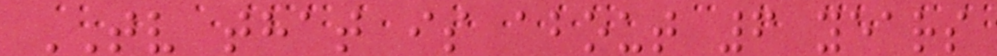TV that is about 6 years
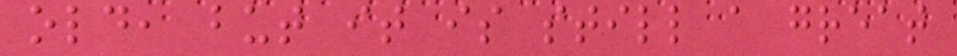old, but it is still a great
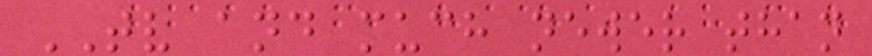TV and much newer than
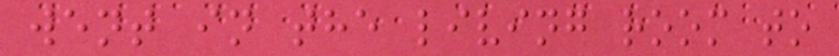went in the living room to
